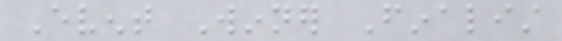Event Winner Finalist
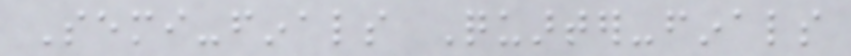Semi-finals Quarter-finals
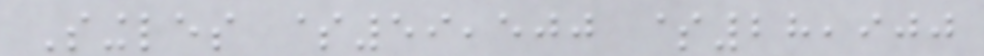Singles $59,500 $28,900
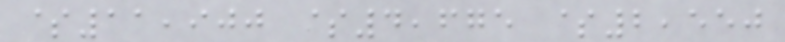$11,900 $4,675 $2,550
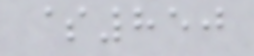$850
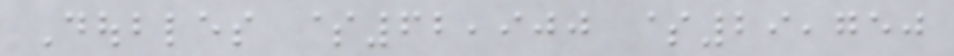Doubles $62,900 $29,750
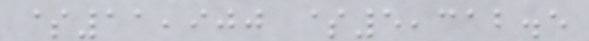$11,900 $5,312.5
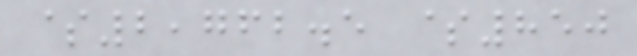$2,762.5 $850
